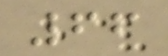66
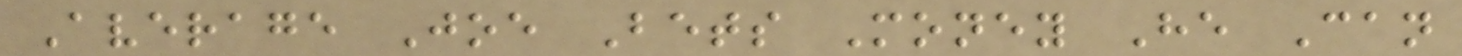Average Joe Bets Money He Can
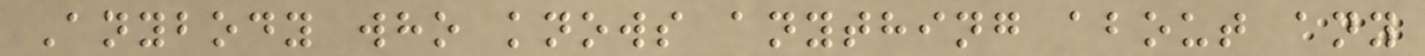Anybody who knows anything about any
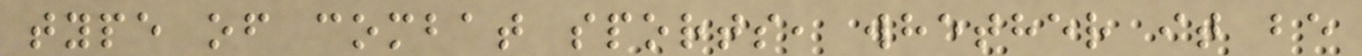type of combat sports, whether it be
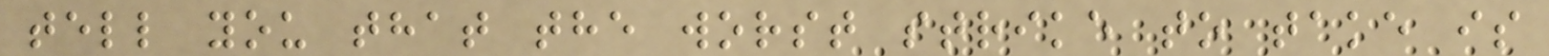tell you that the worst strike to take is
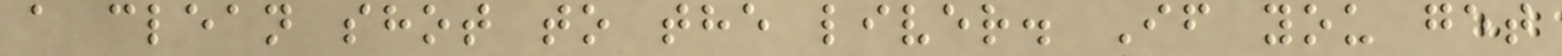a clean shot to the liver. If you get
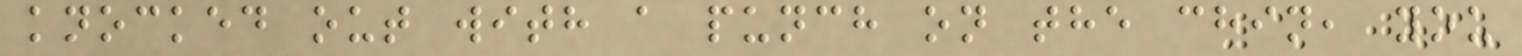knocked out with a punch on the chin, you
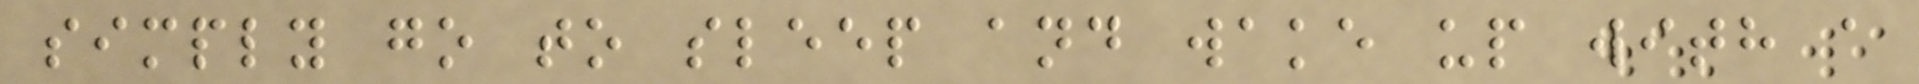simply go to sleep and wake up with a
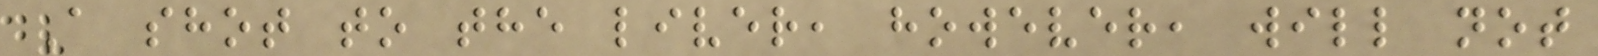A shot to the liver, however, will not
